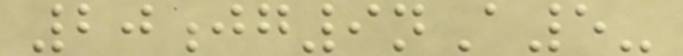20jg9nA5-
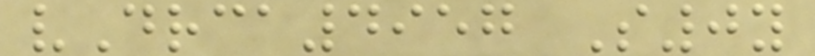vDrca4957 S0y
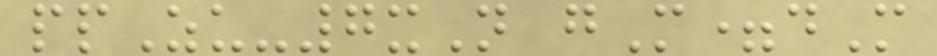ppZu-7xN gM=dM
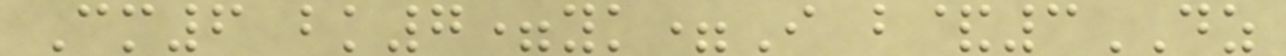Cm6 bk7=yk=I b&3DZ
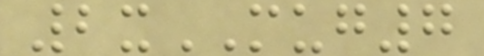2xMUG7
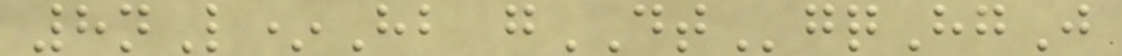8nL*Hb gDTgqHgJ
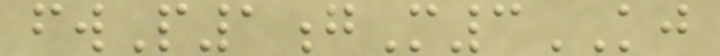fwP1gM3KJ
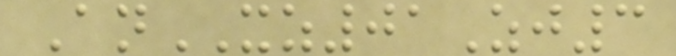AnXZ01Zj3
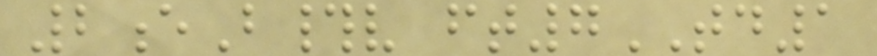2eB#v ft7TD1
